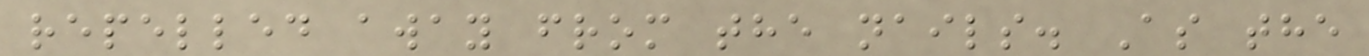repelled away from the nails. As the
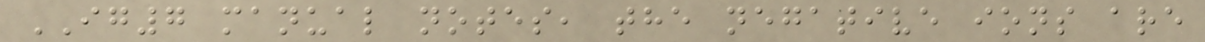IG7 manual notes, the negative ions are
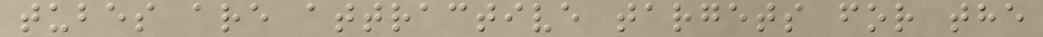tubes are attractive targets for the
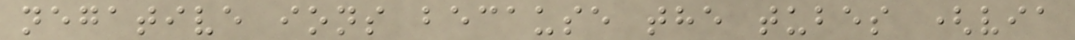negative ions because the tubes (via
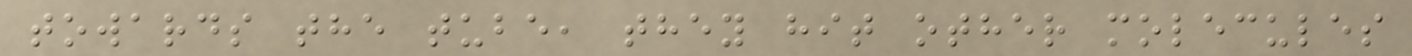towards the tube, they hit other molecules
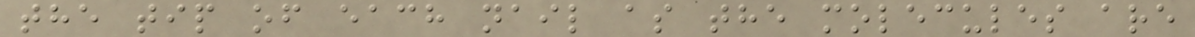the tip of each nail as the molecules are
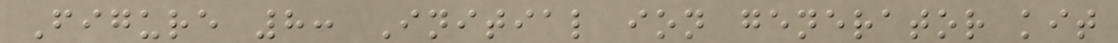Figure 8: Initial ion generator kit
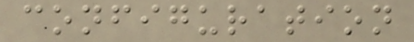configuration
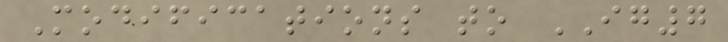Modifications to IG7
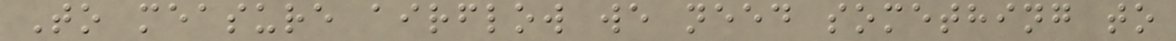To measure airflow we need something to
